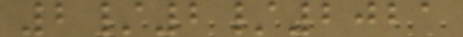2/2/2021
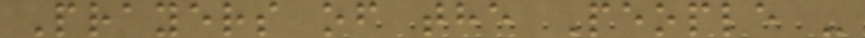Prayers of the People -
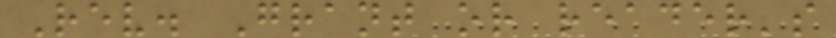Rev. Grant or reader's
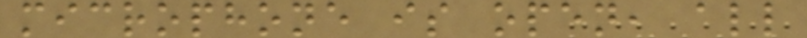microphone is open, all
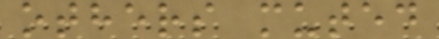others muted
